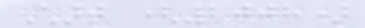Chart (2008)
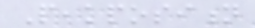Peakposition
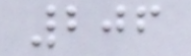206
